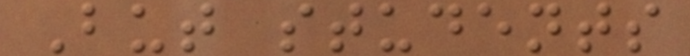But students
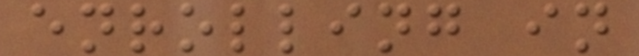enrolling in
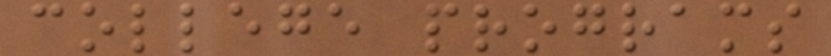college programs
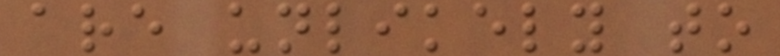are unlikely to
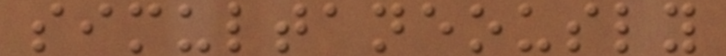simultaneously
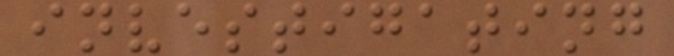investigating
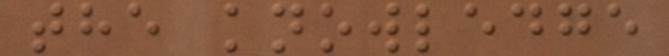the knowledge
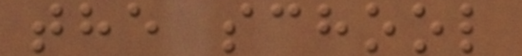the school
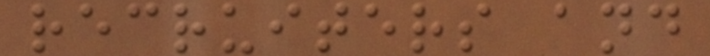recruiters and
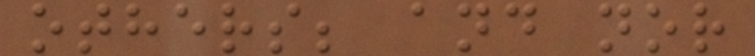others; and nor
